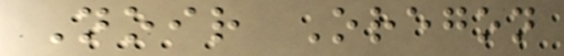Noir Oregon
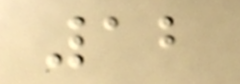12
